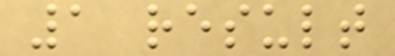1 result
